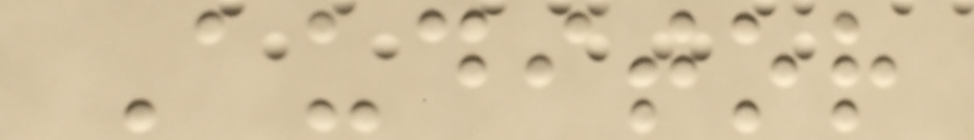Auditor
